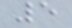5
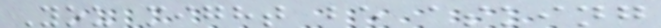You might be asking
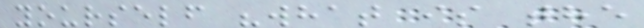yourself "what is the
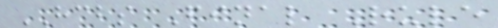HCBS Final Rule
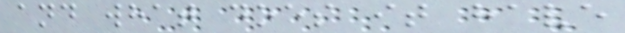and what does it have
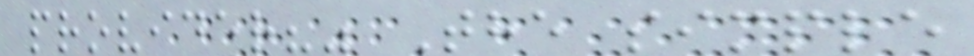provider?" The simple
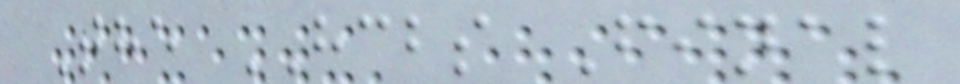The HCBS Final
